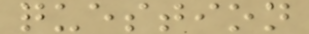question
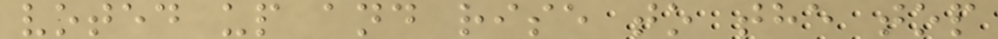voted up and rise to the top
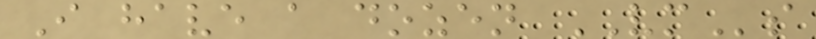I have a dozen VMs
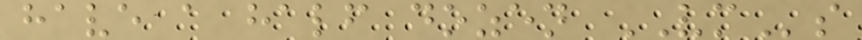have a half dozen VMs
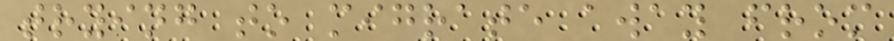trying to migrate away from
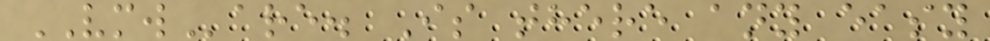VMWare. Is there any easy
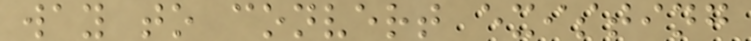way to convert existing
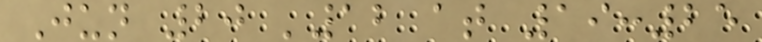Jun 20 '12 at 19:25
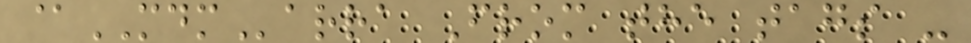@MDMarra From the tags -
